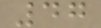47
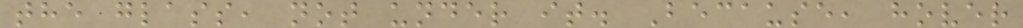the glass, not under it. Because, hover
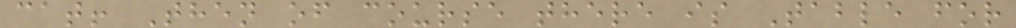cat! Then of course there is Table for
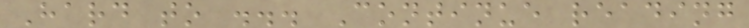Hard to ... Continue reading
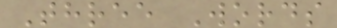Three Words
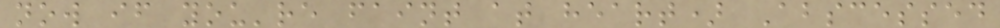now if you're faint at heart) Abscessed
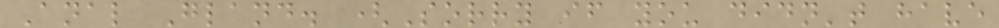Anal Gland. (Sorry if you didn't have
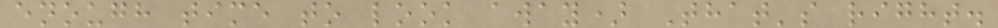enough time to look away) That's right.
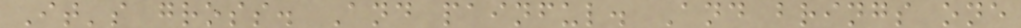It's gross. And painful. And brings one
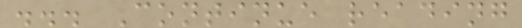... Continue reading
